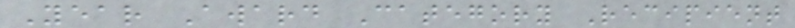Year Award Category Recipient
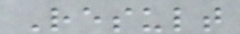Result
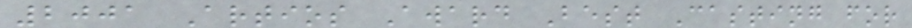2001 Artios Award Best Casting for
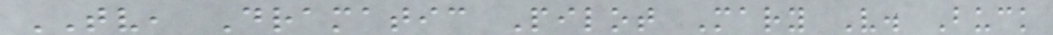TV, Dramatic Pilot Mary V. Buck
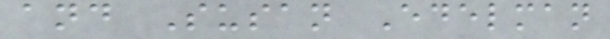and Susan Edelman
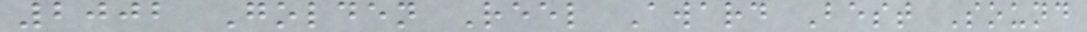2002 Golden Reel Award Best Sound
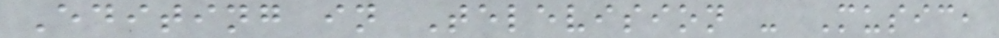Editing in Television - Music,
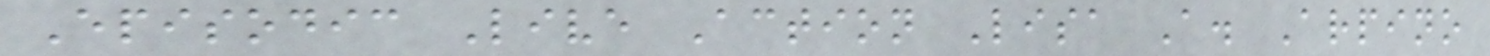Episodic Live Action Lisa A. Arpino
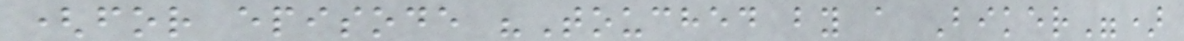(for episode "Touched by a Biker")
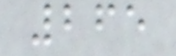265
